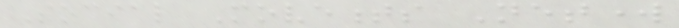Social Movements Network
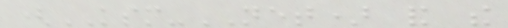(KSM-NET) and the
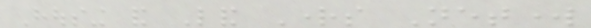Housing and Land Rights Network
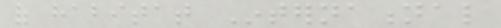of habitat International
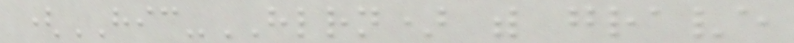(HIC-HLRN) with grave
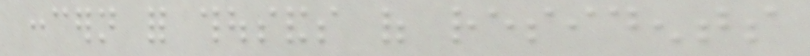concern for thousands of residents
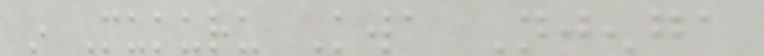in Mukuru Kwa Njenga
